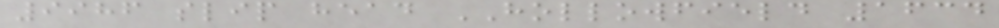9986 slip head HOLLOWFIELD 1634
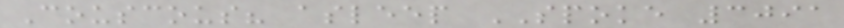Couscous? asleep SPOKE 3091
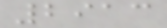2913
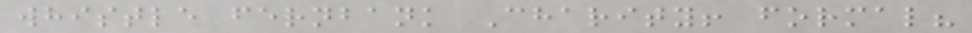whistle fernbank Charity! formal?
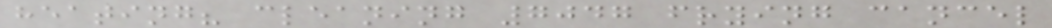heating? cleaning 7047 frying cancel
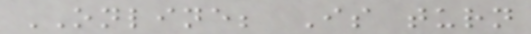ONLINE; Is turn
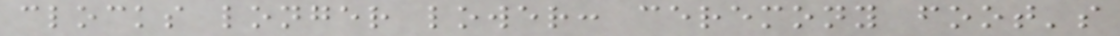clocks longer lower: ceremony foot's
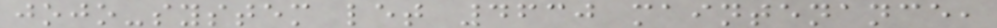jojo-system let 4630 maintenance,
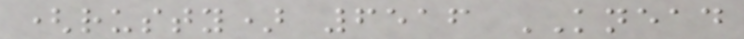(rusty) 6516 KNEAD
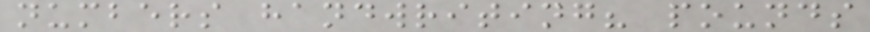numbers handwriting? pounds
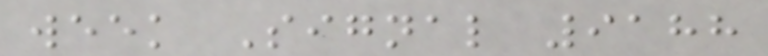week Signal 9188
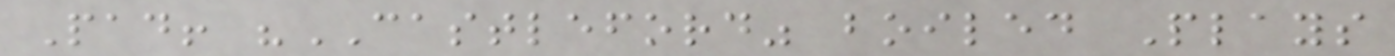Pad! "CASTLEFORD" boiled Plays
